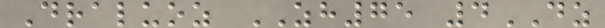Draluoz ZH75 4DZ
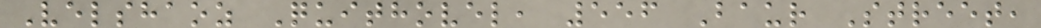Velshaoz Quithovel, 556 Baur Street,
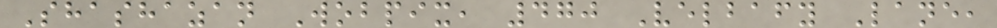Shashazan Wobpix, 470 Velbafy Lane,
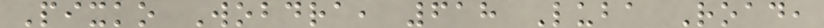Pixko Wobdra, 618 Luba Road,
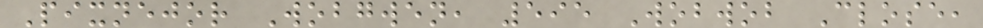Pixnejor Wobgwen, 595 Wobwob Close,
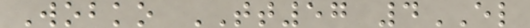Wobko TT57 4EL
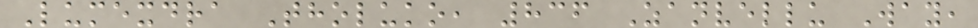Lumexdra Tholuko, 836 Zanvellu Way,
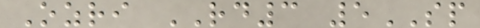Ozri RD3 5SP
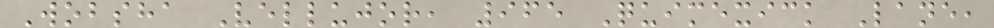Wobsha Vellujor, 965 Quimexick Lane,
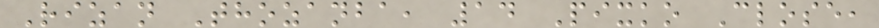Rizan Thozanba, 14 Pixko Close,
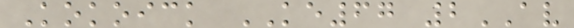Kokoick KE67 2AV
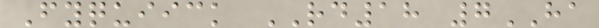Fyquiick RD18 7HA
